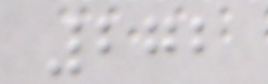272
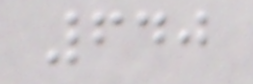640
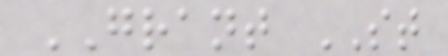GRANT ST
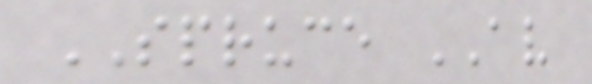SPRUCE AV
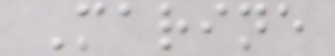Marine
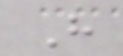H
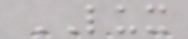LUX
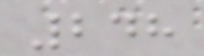248
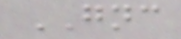GNC
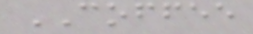COFFEE
